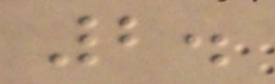2.
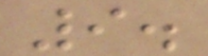9.
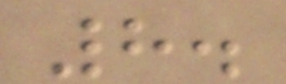8.
